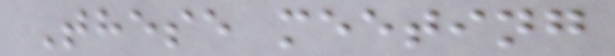These meeting
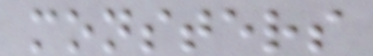monsters
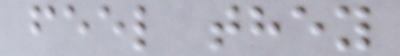feel they
